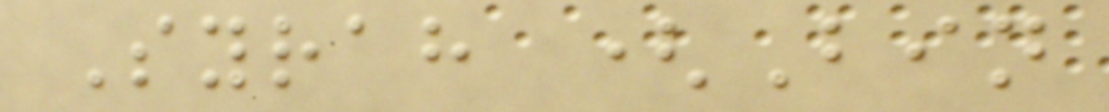Syrah (Bin
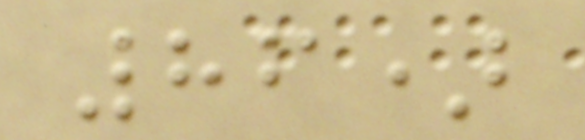86)
